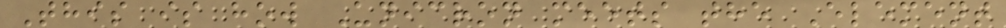This is how Unicron meets the Element
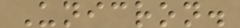Unicron.
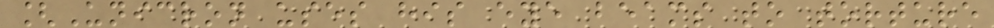[Unicron uses his eye beams to torture
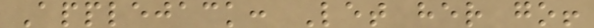Applejack: Let her go!
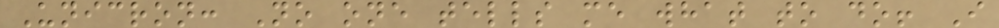Unicron: No one tells me what to do! I
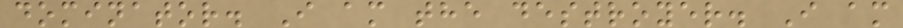dominator. I am the destroyer. I am
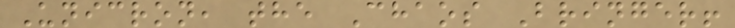Unicron, the Chaos Bringer!
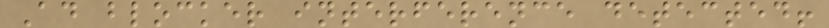Ad blocker interference detected!
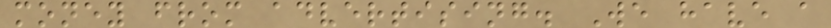money from advertising. We have a
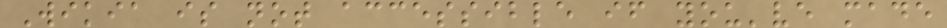Wikia is not accessible if you've made
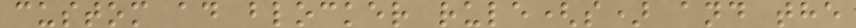custom ad blocker rule(s) and the
